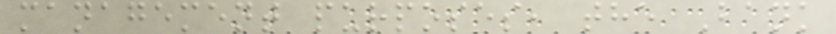management purposes, the Bank
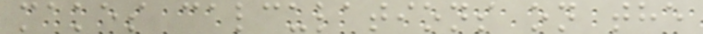makes calculations on the
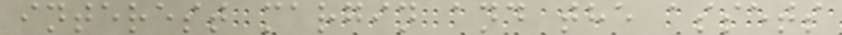interest margin and the assets
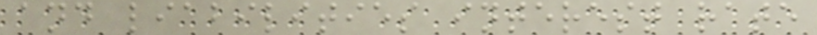and liabilities interest rate
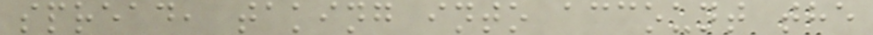spread, taking into account the
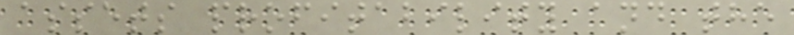assets profitability and the
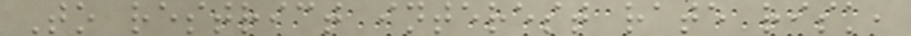To restrict interest rate risk,
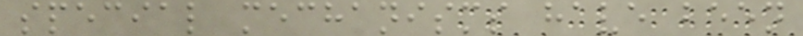special mechanisms have been
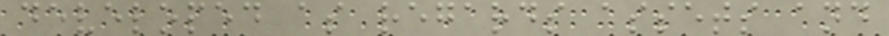developed as regards assets and
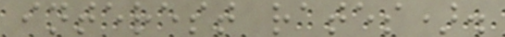interest rates).
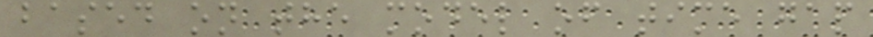based on the model of time gap
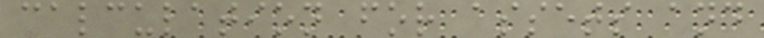calculation for assets and
